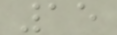15
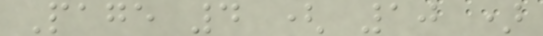Page 4 ( 10 )
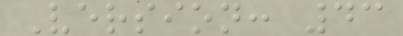Version: 43
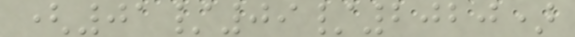(01/09/2020)
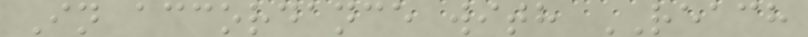In accordance with REACH
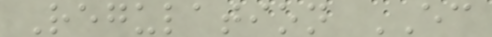Regulation EC
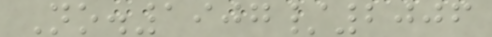No.1907/2006
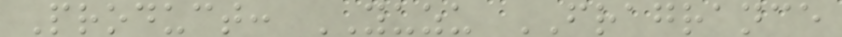Product: YUZU FRAGRANCE
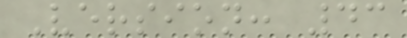Version: 43
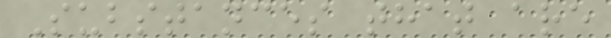Substances that are
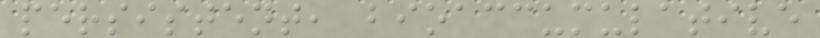persistent, bioaccumulative
